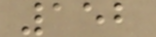152
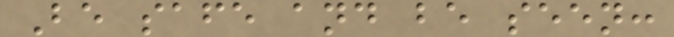Be safe and be seen:
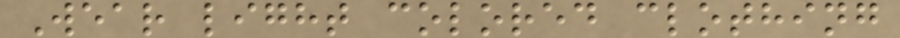Wear light colored clothing
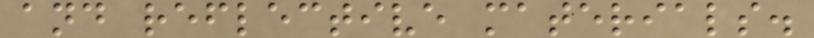and reflective materials.
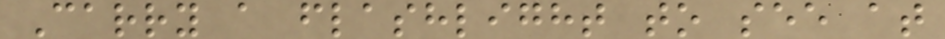Carry a flashlight to see at
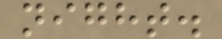night.
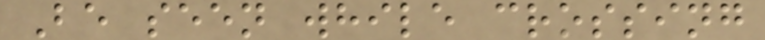Be seen while crossing
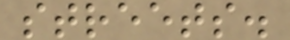streets.
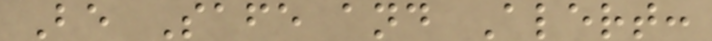Be Safe and Alert:
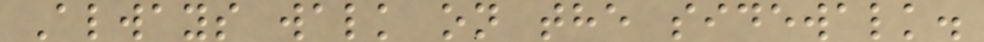Always walk on the sidewalk.
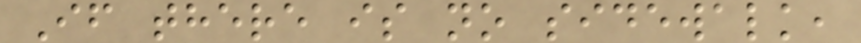If there is no sidewalk,
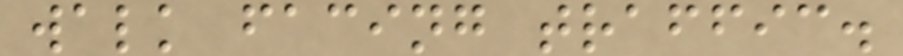walk facing traffic.
